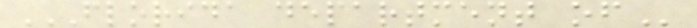FLORIDA DEPARTMENT OF
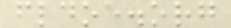fldoe.org
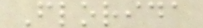Florida
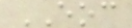EOC
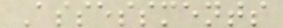Assessments
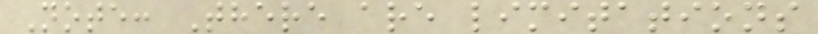Note: There are limitations
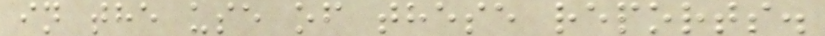in the use of these reports.
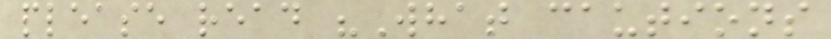please read "What cautions
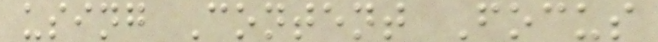using Content Focus
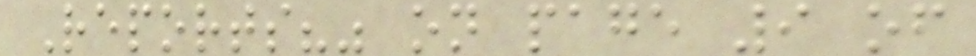Reports?" on page 9 of
